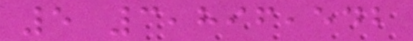5 3,896,542
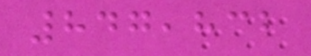847,832
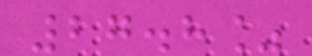27.8%
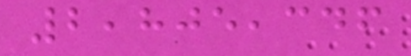2,805,346
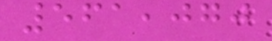561,070
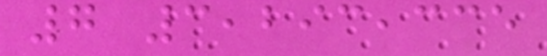7 3,293,335
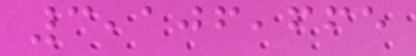3,106,665
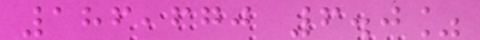186,670 6.0%
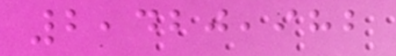2,420,982
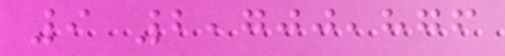9 2,700,876
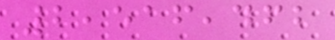2,516,462
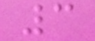3
